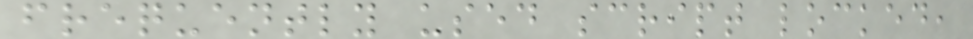frequently used script locked,
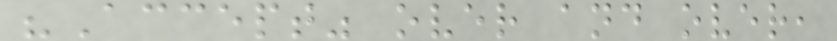"Accept" over and over,
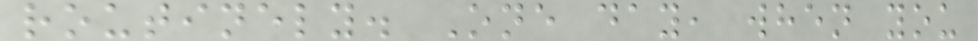routinely. One day, when you
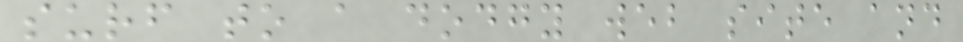surf to a dodgy web site and
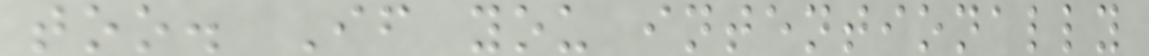too. If you intentionally
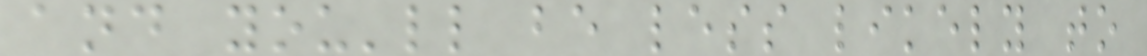and you'll be less likely to
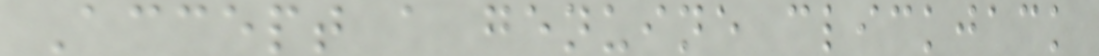Accept a genuine clickjack
